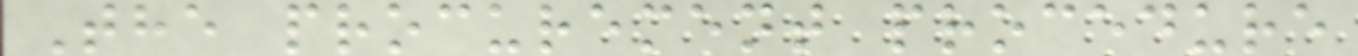The procurement procedure
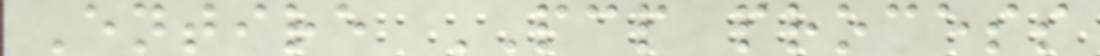Entire PCP process
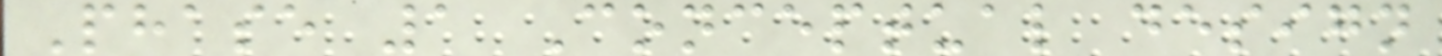Phase 1 Conceptual design
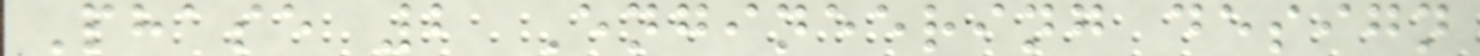Phase 2 Engineering design
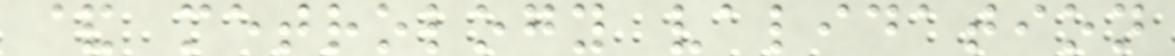& metrology validation
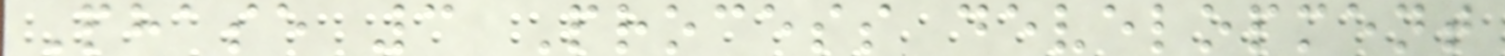Phase 3 Process development
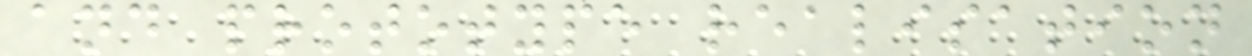and prototype realisation
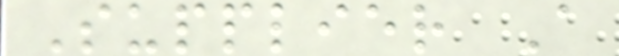Supplier A
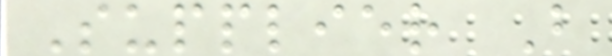Supplier B
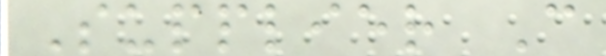Supplier C
